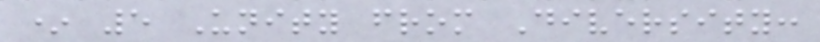* 5 Unity from Diversity:
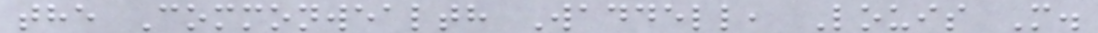the Commonwealth Waddell, Louis M.
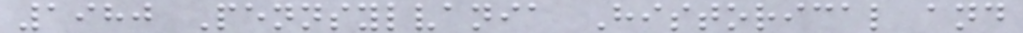1980 Pennsylvania Historical and
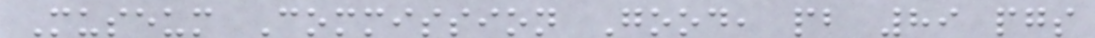Museum Commission Good, pb 89 pgs
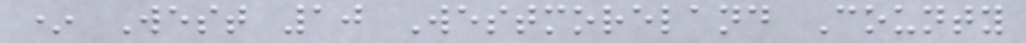* West 10 Westmoreland County
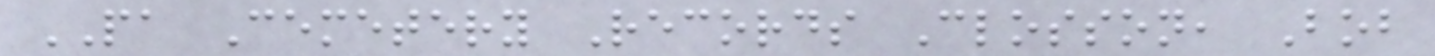PA Cemetery Records Closson, Bob
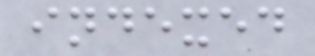indexed
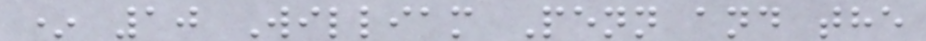* 10 William Penn and the
